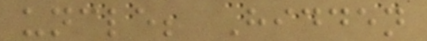uncle; Hidden
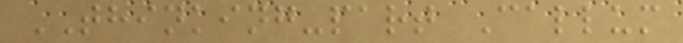THINKING-part Callum
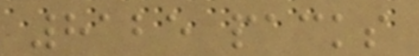8125 packs
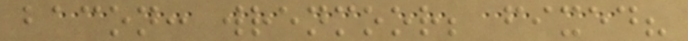bacon: wrenmoor; fixed?
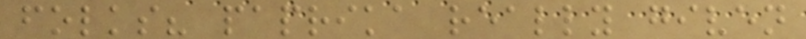folks? paprika really given
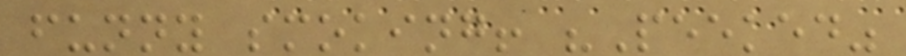funny smoking! "Peeked"
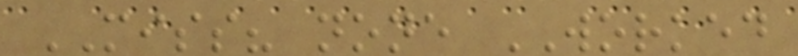MISS? none WORKED
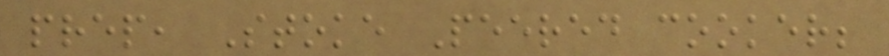prep, Stoke Peered cooker;
